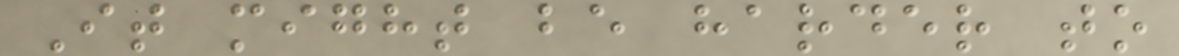It might be harder to
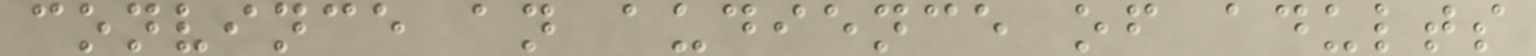convince an audience of adults
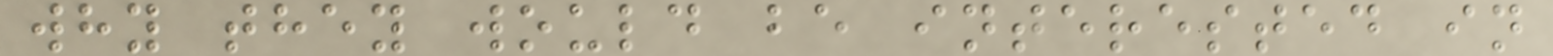why they would be interested in
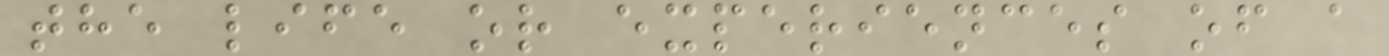the life or experiences of a
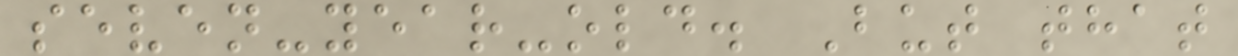seven-year-old. But that
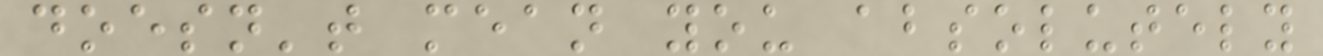doesn't mean you absolutely
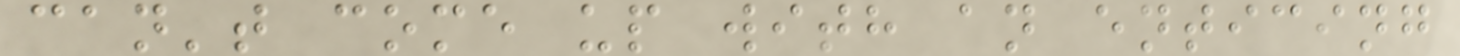can't come up with an enticing
